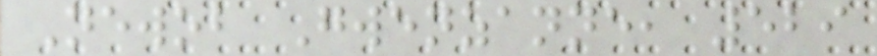Newob Gwenzanne, 529
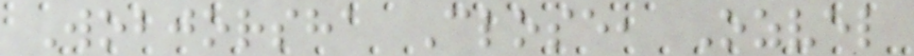Wobjorsha Close, Ozvel
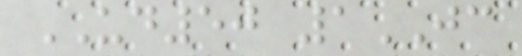UD50 1JC
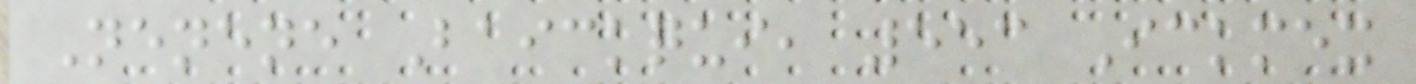Nenene Baickqui, 553 Ickmex
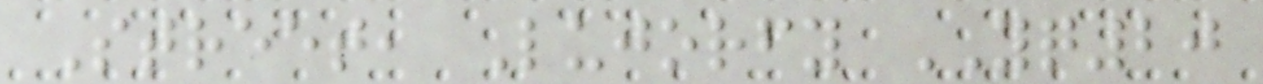Street, Lujorfy YQ20
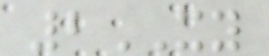2XY
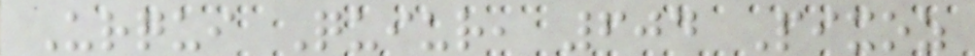Urqui Quiur, 604 Pixoz
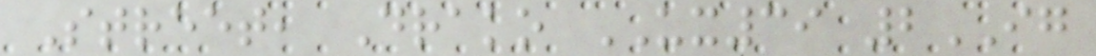Street, Drako UX39 2IG
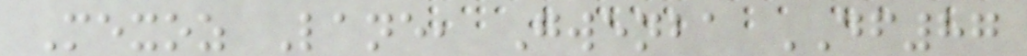Mexoz Lane, Gwenba DF87
